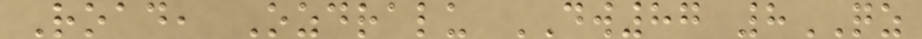Road, Ozdralu DW87 8QZ
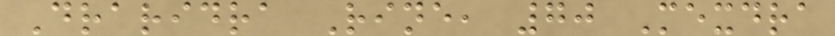Draridra Rine, 70 Mexdra
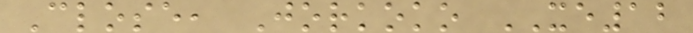Close, Jorkoko XE12
